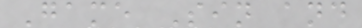Game Sin and
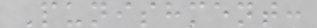Punishment:
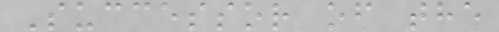Successor of the
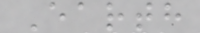Earth
